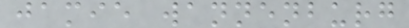jamie wannenburg
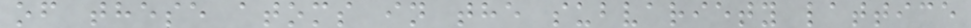of these atoms in the subvariety lattice
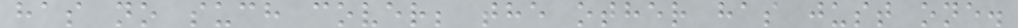has no such cover; the other has just one.
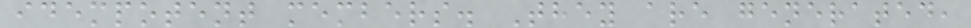idempotent members. They are generated,
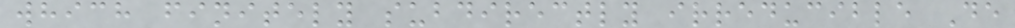which finitely subdirectly irreducible De
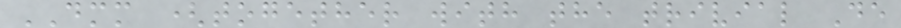DMM (together with the trivial De
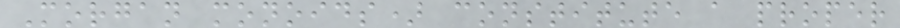Morgan monoids) constitute a proper
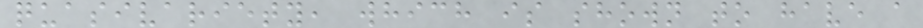quasivariety, which is shown to have a
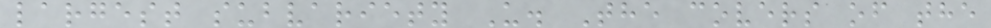largest subvariety U. The covers of the
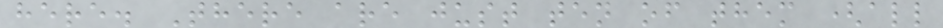here. There are just ten of them (all
